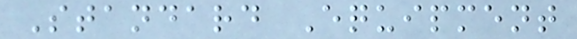Standard Equipment
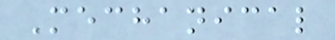Mechanical
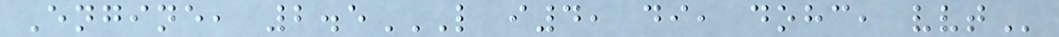Engine, 2.5L I4, DI, DOHC, VVT
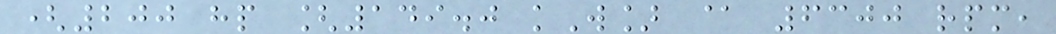(200 hp [149.0 kW] @ 6300 rpm,
